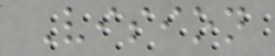Vision
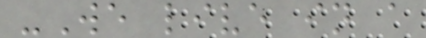-We live in a
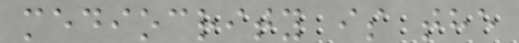mediocrity is the
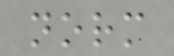norm
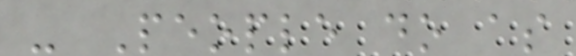- People do as
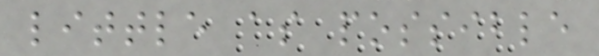little as possible
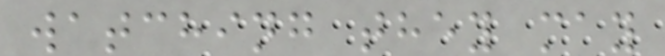watching they may
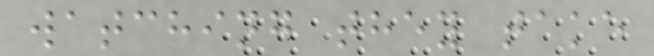watching they take
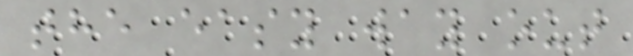the easy way out
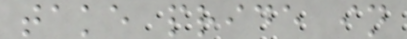take pride in
